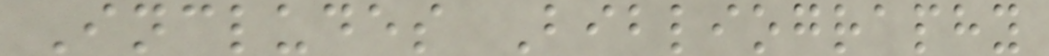Includes Bibliography
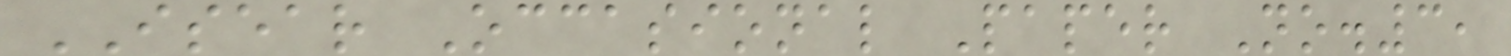ISEAR Occasional Paper No.3,
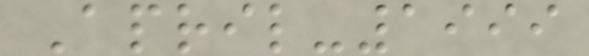April-1999
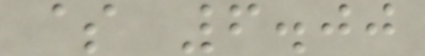$ 6.00
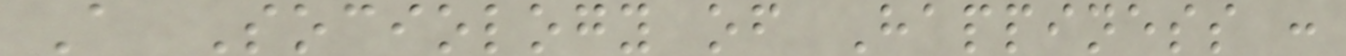A Sociology of Happiness :
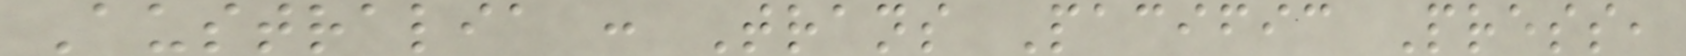Australia : Trans Pacific Press,
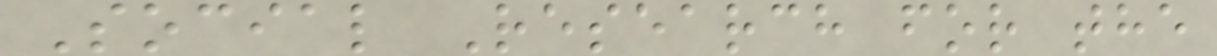Social Research for the
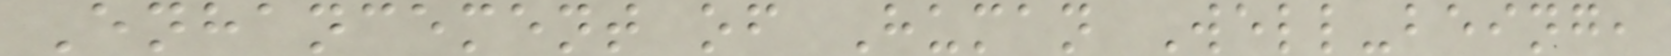Enhancement of Human Well-being,
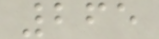265
